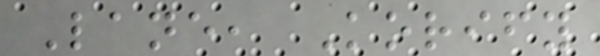Lane, Korify
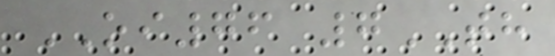OI76 7TH
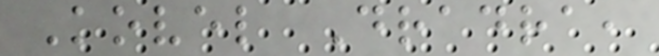Kovel Dradra,
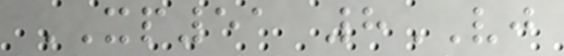XP51 8VJ
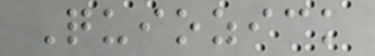Quiozick
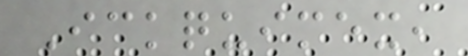Ickquimex,
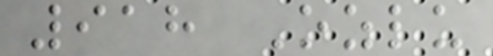918 Ozlu
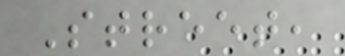Street,
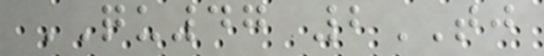QU47 2TJ
